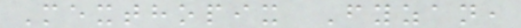Mexthopix Fyzan,
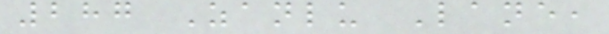287 Zanlu Lane,
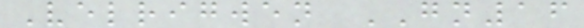Velrigwen GN16
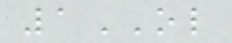1OL
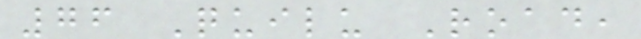76 Quilu Road,
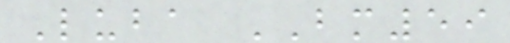Luba BM59
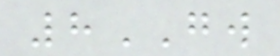8GW
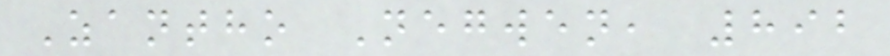Zantho Negwen, 892
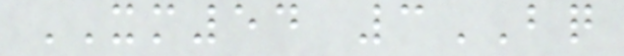XM54 3BQ
